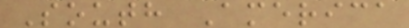South America
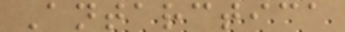Antarctica
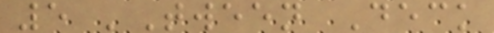5 'Tween Deck
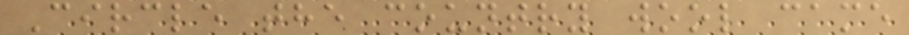Circle the country wool came
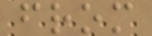from
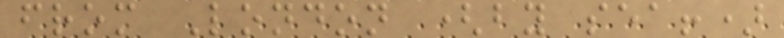from London (by sea!)
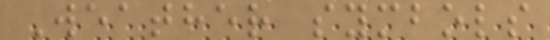Weather symbols
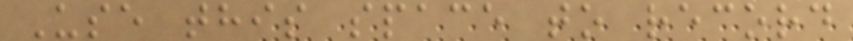Use this space to record
